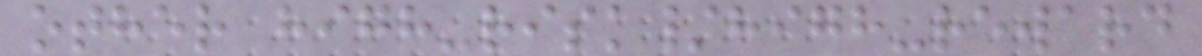other high-risk/high-reward
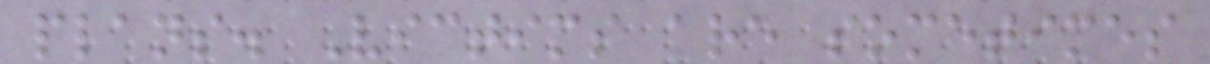plans. Victims are sometimes
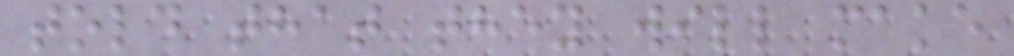told that they will make
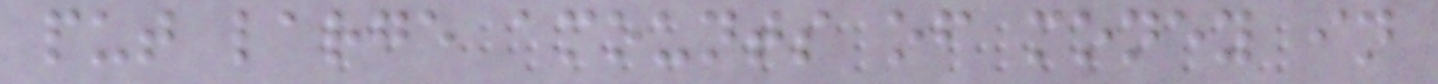put large amounts of money in
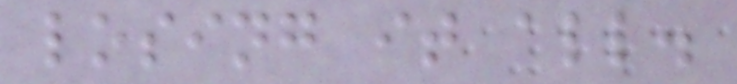losing it all.
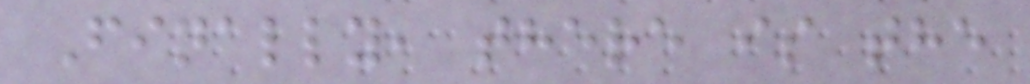Finally, there is the
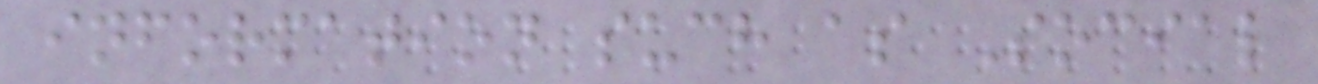information such as Social
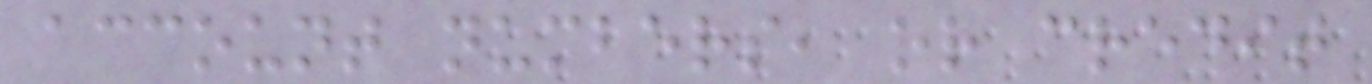account numbers, or credit
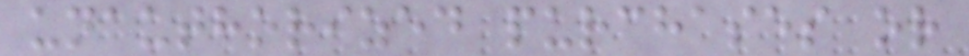unauthorized purchases or
